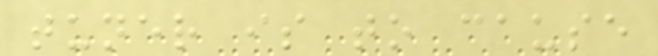tuner is to cause
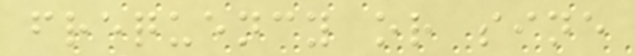frequency or sine
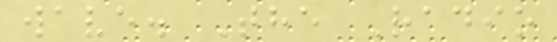wave. The Radio
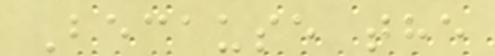Because the
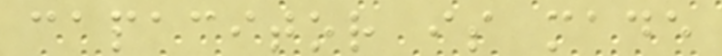capacitor is made
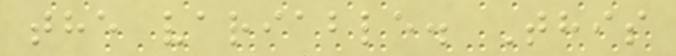the variable. This
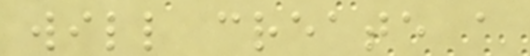will create a
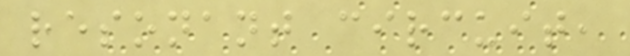resonant circuit,
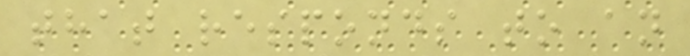that responds to an
